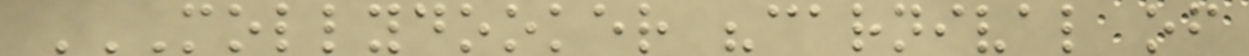MOLLYDOOKER "CARNIVAL OF
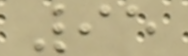95
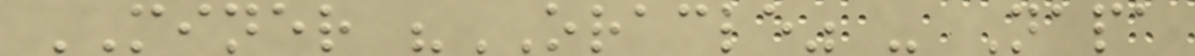MINER "ORACLE" - Napa
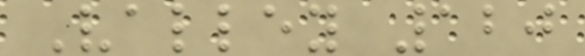Valley 120
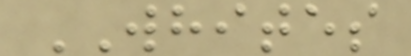WHITES
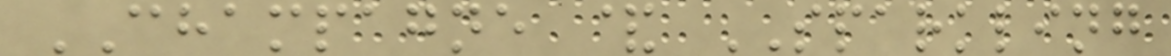CHAMPAGNE & SPARKLING
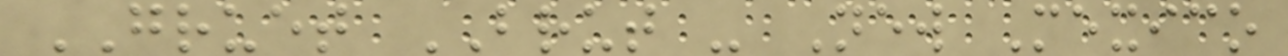GRUET BRUT - New Mexico
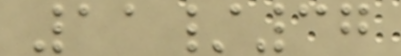11/37
